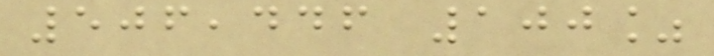506,446 100%
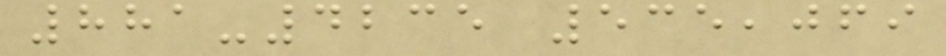881-4235 535,069
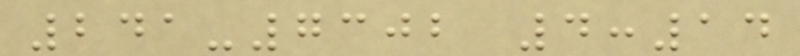241-7302 4:14
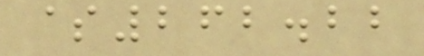$262.22
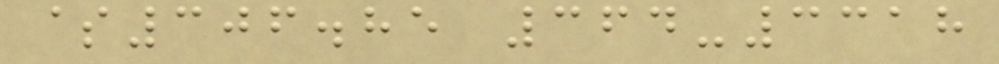$306.85 364-3318
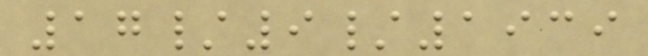17/9/1939
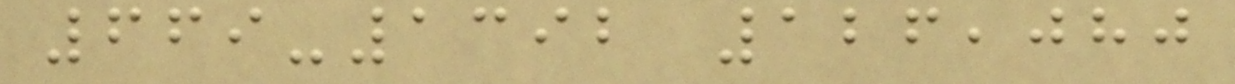669-1392 126,080
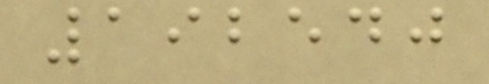192540
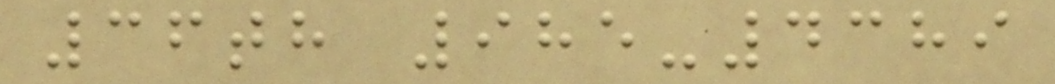36th 985-4389
